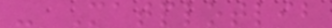- Matplotlib
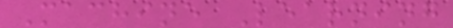Machine Learning
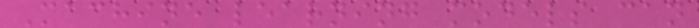Machine learning models can
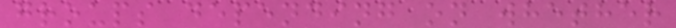groups depending on whether
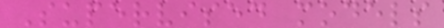Supervised models
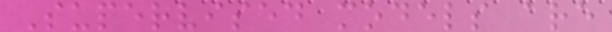Supervised models are
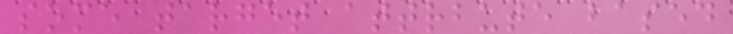some target attrbute based
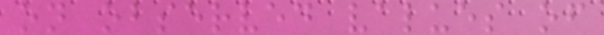on observed values of
